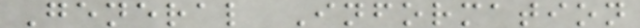General Information
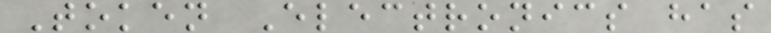Token Electronics has
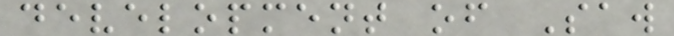development of Saw
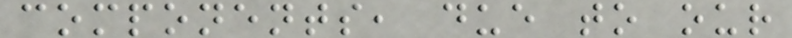components, due to our
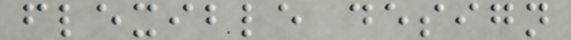flexible design
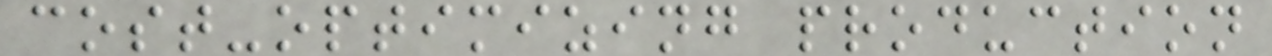cost-optimizing production
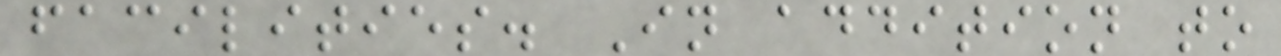facilities. In addition to
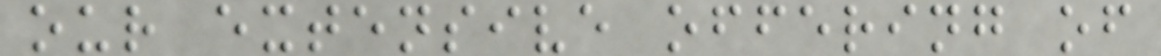our extensive offering of
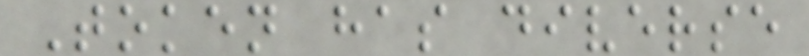Token has diverse
